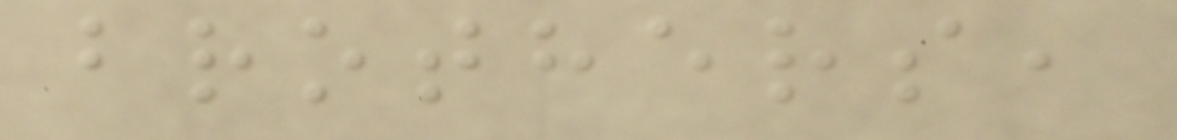brothers,
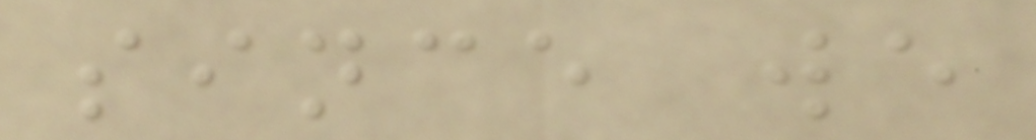since we
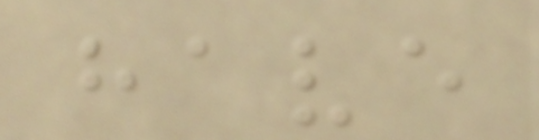have
